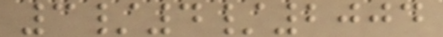3/4/2004
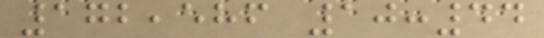172,586 10:44
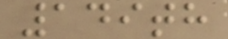149th
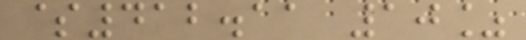$412.11 10%
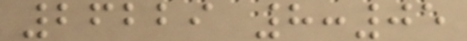26229 8:05
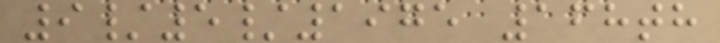9/5/1975 168th
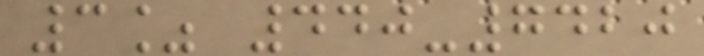3% 440-7420
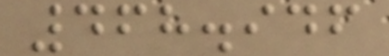468.946
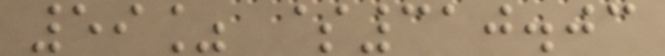59% $310.03
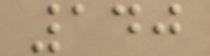140
